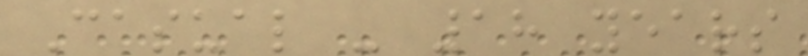Casual - 18 years
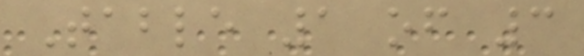Table 1 of 3
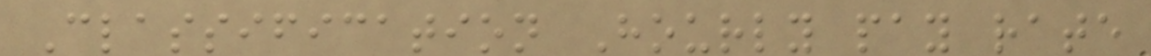Classification Hourly pay rate
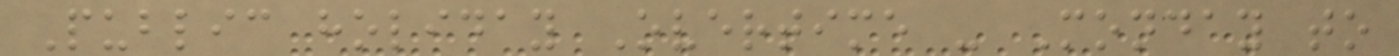Public holiday Overtime - Monday to
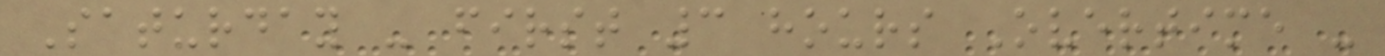Saturday - first 3 hours Overtime -
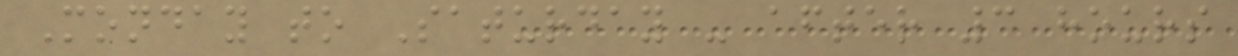Monday to Saturday - after 3 hours
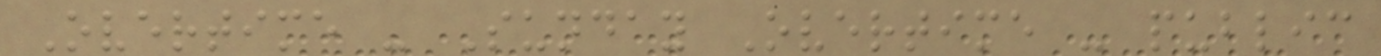Overtime - Sunday Overtime - public
